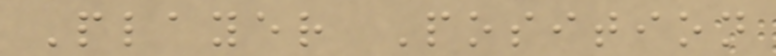Player Position
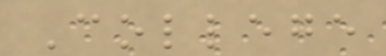College
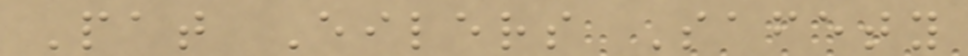Pat Eilers Safety
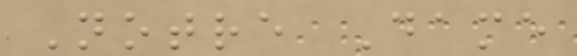Notre Dame
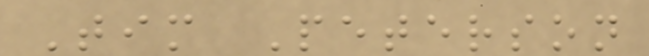Tim Peterson
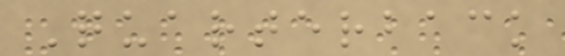Quarterback
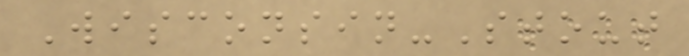Wisconsin-Stout
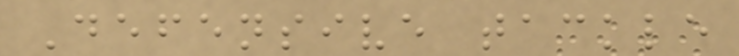Defensive tackle
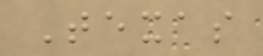Texas
